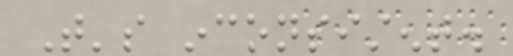That's inconsistent.
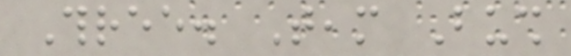Three. Team Bush
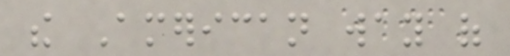the American way of
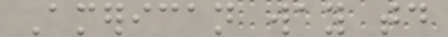American way today
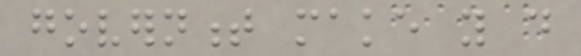government make you do
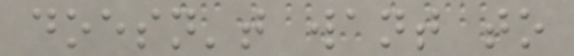doesn't want to
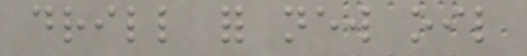drill for new oil
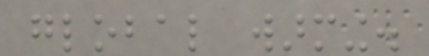global warming.
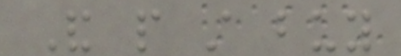And people still buy
